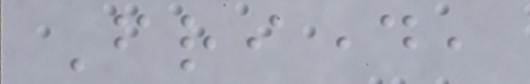Friday,
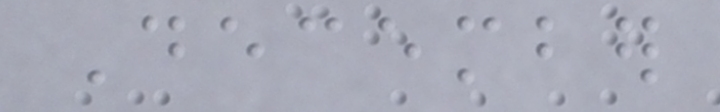December
